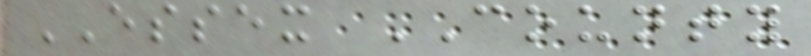ESSEX COUNTY
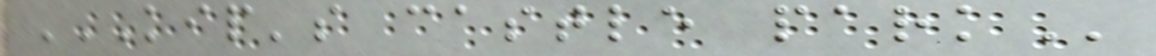KIP'S CASTLE PARK
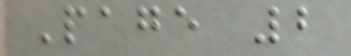Page 2
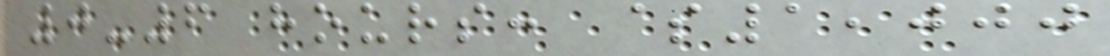0-6 hours: $1,000
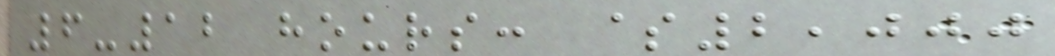6-12 hours: $2,000
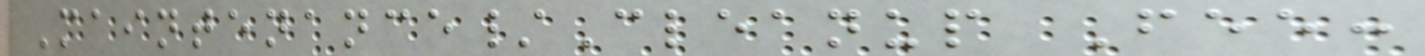Maintenance/Cleanup Fee:
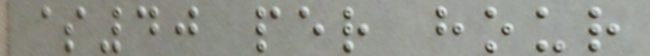$40 per hour
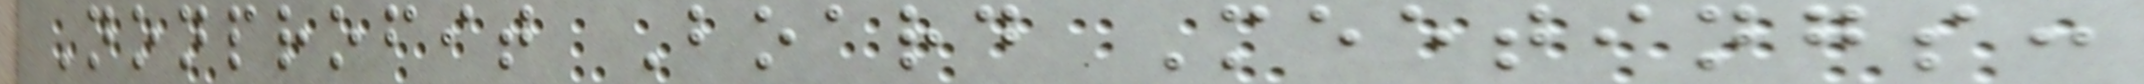Nonprofit Board Meetings:
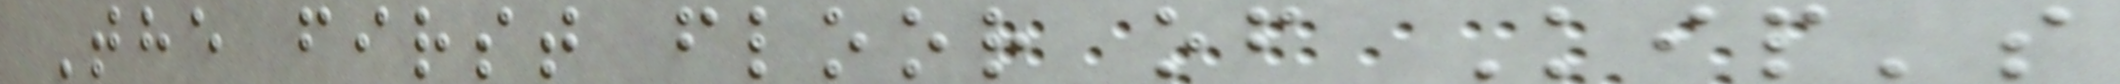The first floor of Kip's
